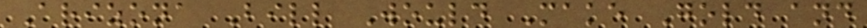Arizona Bill Would Make Gold and
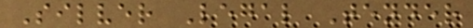Silver Legal Tender
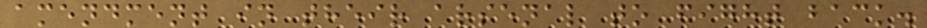amendment in their arsenal to fight back.
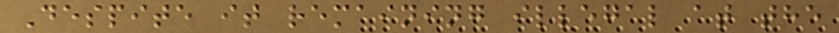Despite it remaining illegal at the
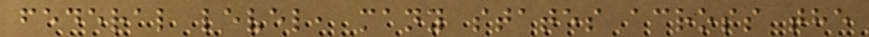federal level, many states across the
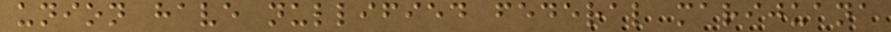union have nullified federal marijuana
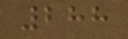288
